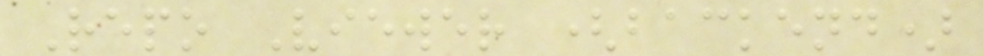Repo Viewer (backend)
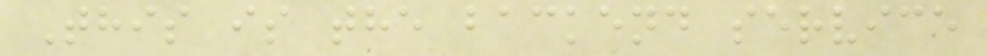This is the backend service
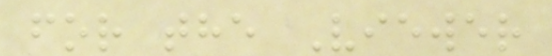for the Viewer
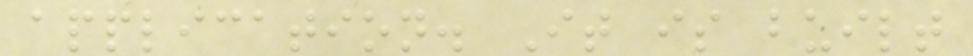application. It is built
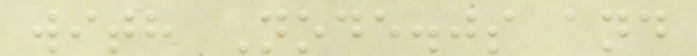with Node.js and
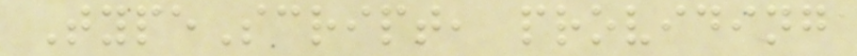TypeScript, providing
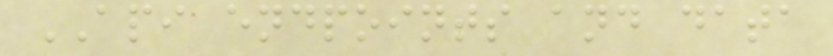API endpoints and data
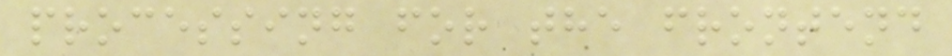processing for the frontend
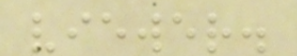viewer.
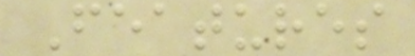Features
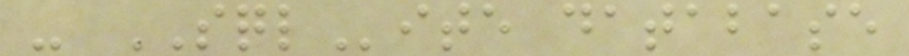- SQLite database
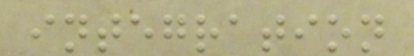integration
